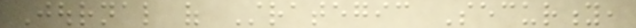Journal of Strategic Security,
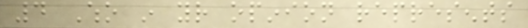4 Who in your opinion represents
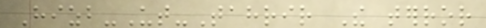Hizb-Ut-Tahrir The terror
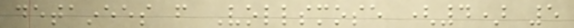detainees from Vollsmose (4) 5
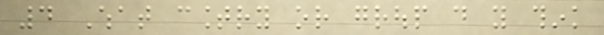4 What country or group do you think
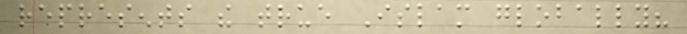represents the true Islam globally?
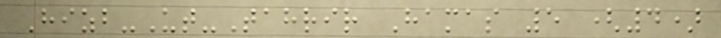Hizb-Ut-Tahrir Hamas 5 (4)
